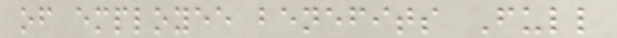of employee benefits Full
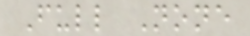Full None
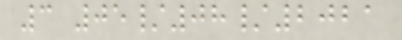3 05/08/2021
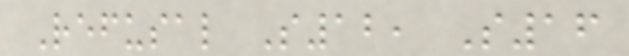Refusal S12, S16
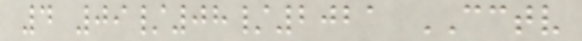4 09/08/2021 CCTV
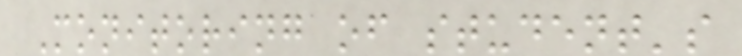Monitoring of student's
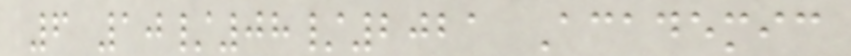6 10/08/2021 Academic
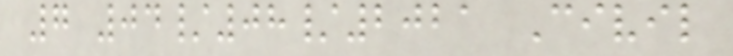7 04/08/2021 Civil
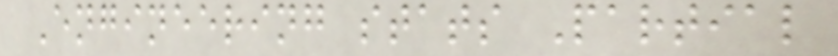Engineering stats Partial
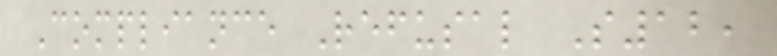Compliance Refusal S12,
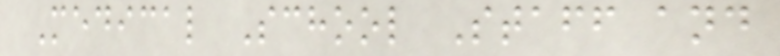Medical School Staff and
